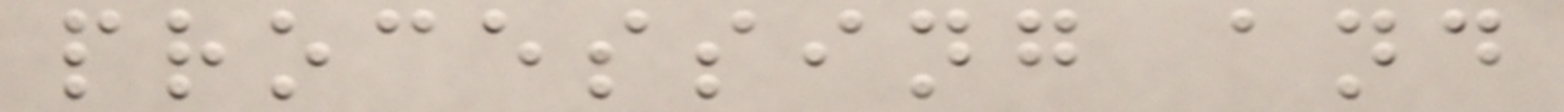processing and
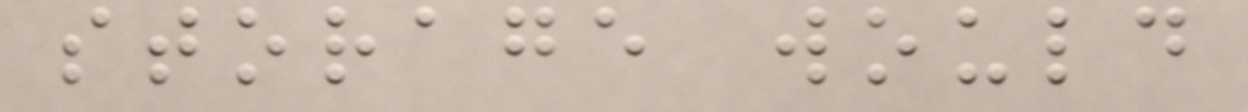storage would
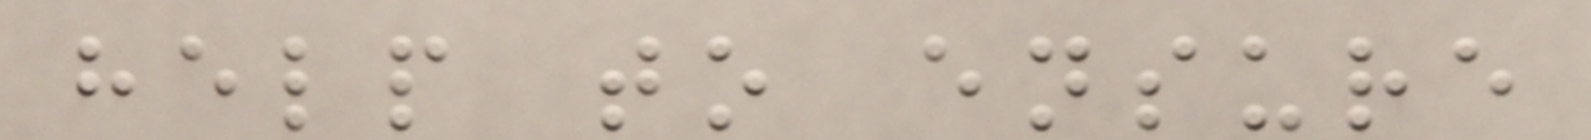help to ensure
